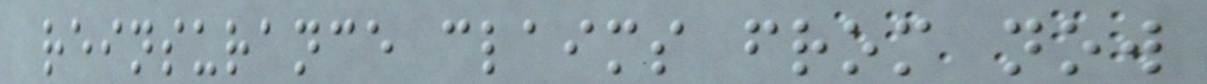reinsurance claims from now
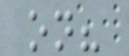on?
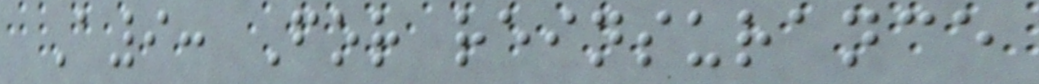A9: For reinsurance
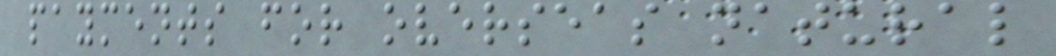payments for overseas natural
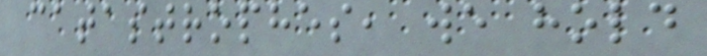catastrophes, we hold
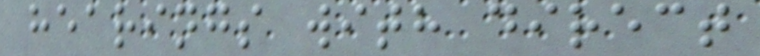hearings with direct
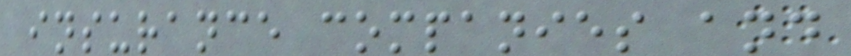insurance companies and
